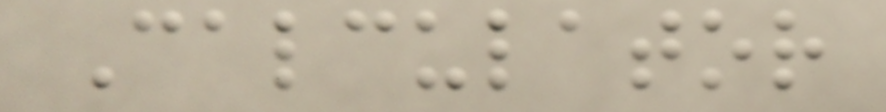Calculator
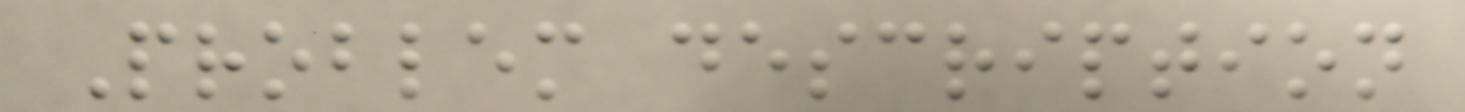Problem description
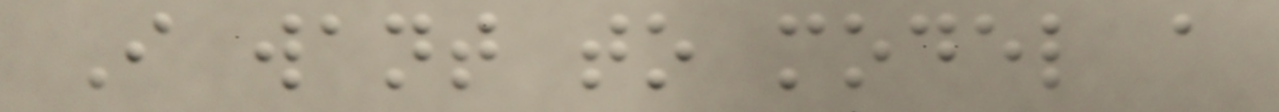I want to model a
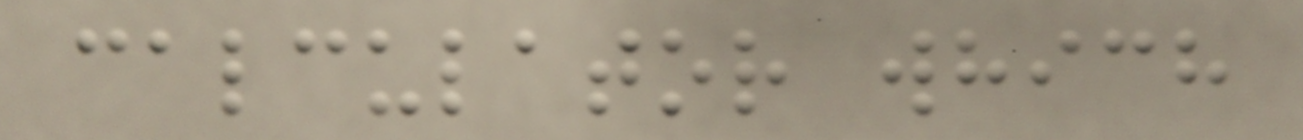calculator which
